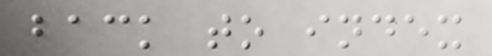back to index
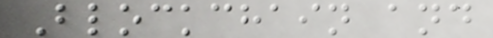Blockchain and
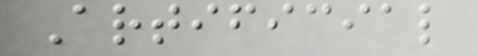Artificial
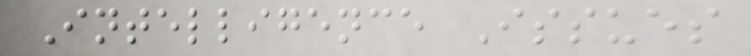Intelligence Issues
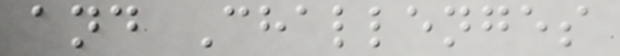and Challenges
